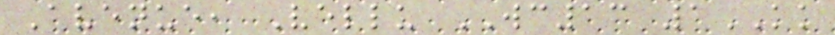Avenue, Vellu WC13 1KK
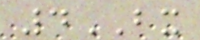4BX
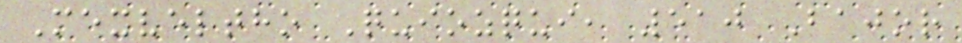Mexveltho Quiozqui, 510 Bajor
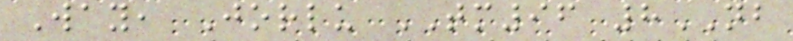Way, Jorlu TM96 8NB
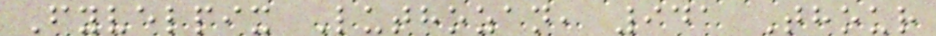Fyvelpix Luthozan, 941 Thour
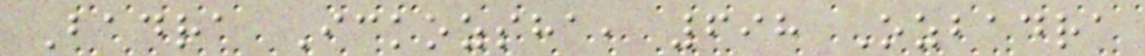Badra Ickozsha, 698 Ozbadra
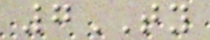7TY
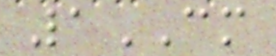1CM
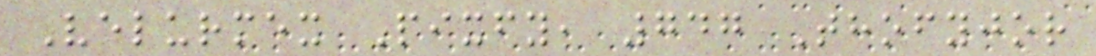Velurmex Pixfy, 747 Thofyjor
